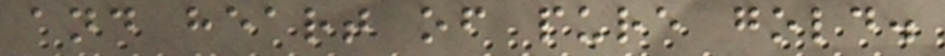and heart of pure gold.
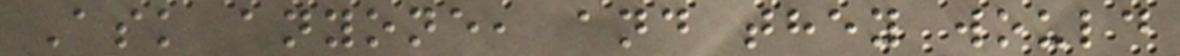Ask anyone, and they would
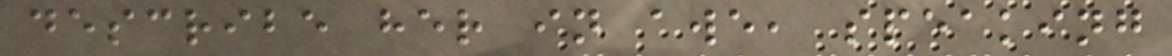describe her in awe, speaking
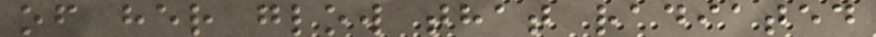of her glow that radiated
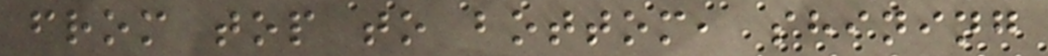from top to bottom, shining
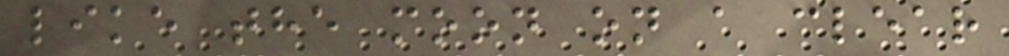like the moon on a clear
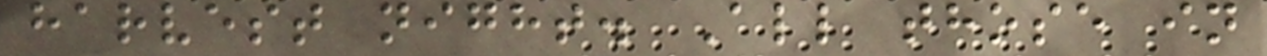harvest night. All those in
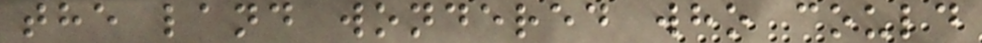the land wondered who could
